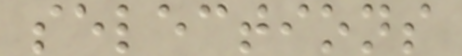selections
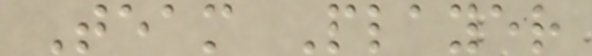Team Player
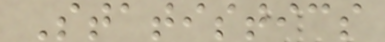Statistics
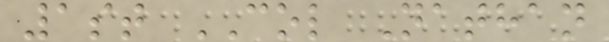1st COL Nathan
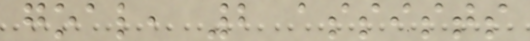goal, 2 assists
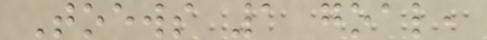Toews 1 goal,
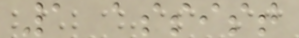1 assist
